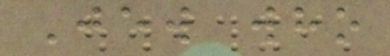Jew who
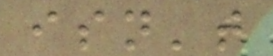isn't
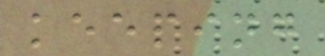keeping
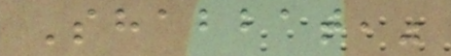Shabbat,"
